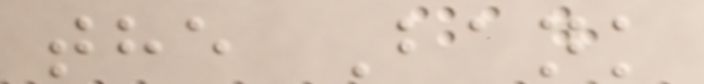the Bank
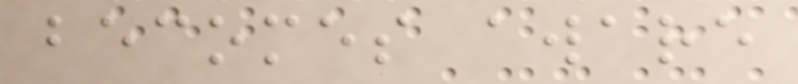becomes aware
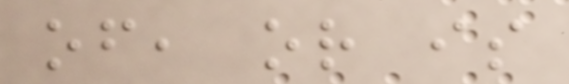of, or is
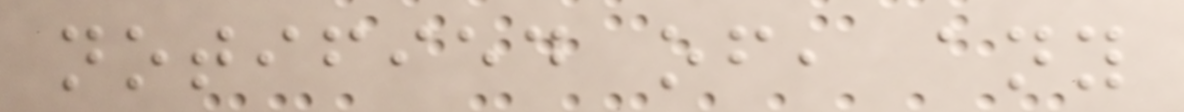notified of, any
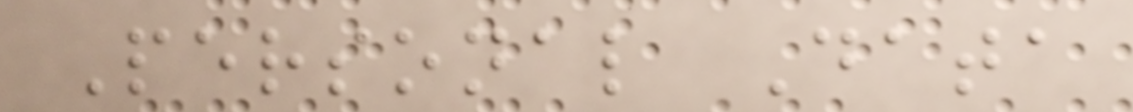Personal Data
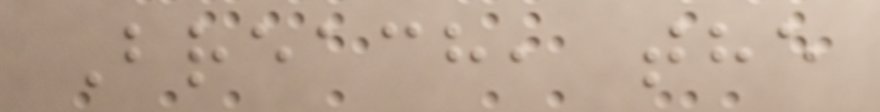Breach, the
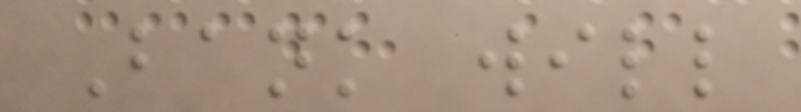Bank will
